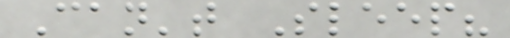Can't Sleep?
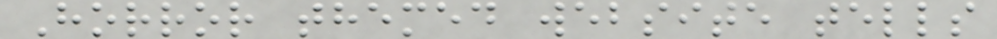Horror themed website tells
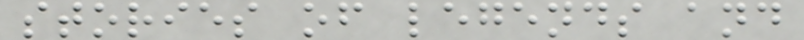stories of legends and
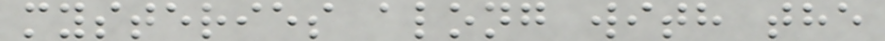mysteries along with the
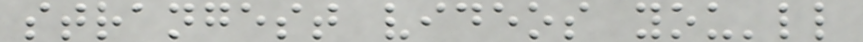strangest videos you'll
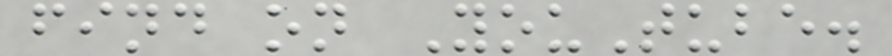find on YouTube.
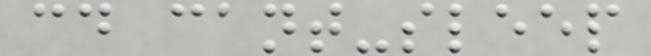cd cant-sleep
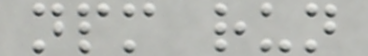npm run
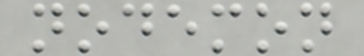nodemon
